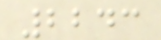2243
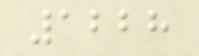1228
